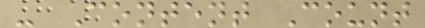- Content Count
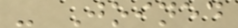- Joined
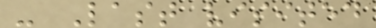- Last visited
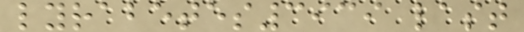lyrabetes3939 last
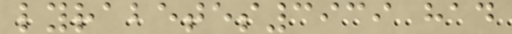lyrabetes3939 had
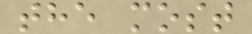the most
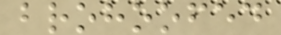brohoofed
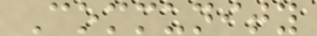Community
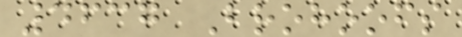4637 Brohoofs
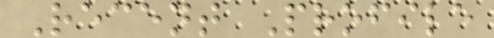Recent Profile
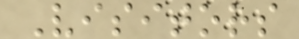Visitors
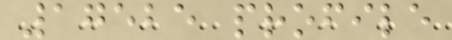17525 profile
